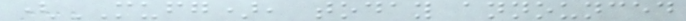(MUFG), today announced
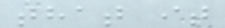that it
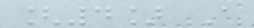[4] A
